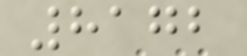8172
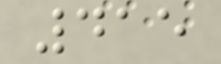415
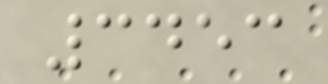3453
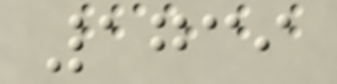1739
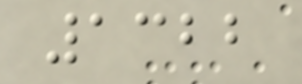1322
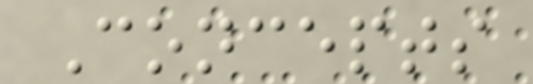Concepts
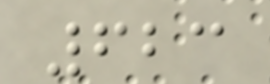623
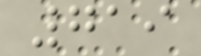719
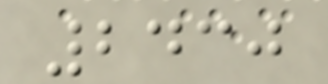2430
